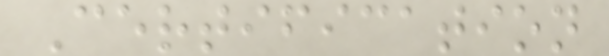Certification
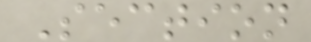Section
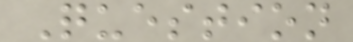Question
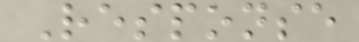Response
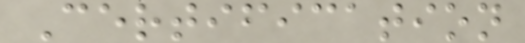Certification
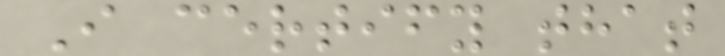I certify that
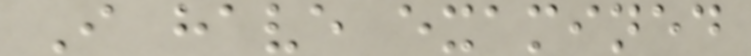I have examined
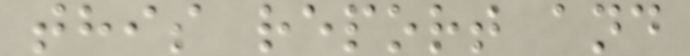this report and
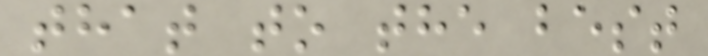that to the best
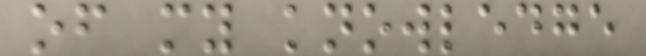of my knowledge
